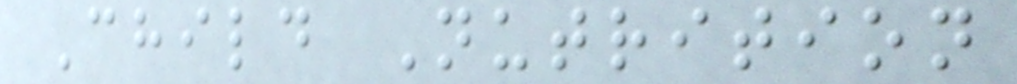Child Nutrition
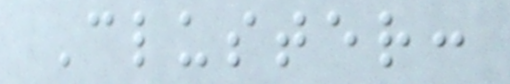Cluster:
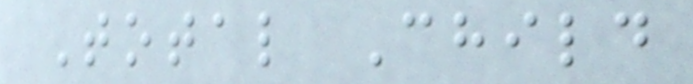Total Child
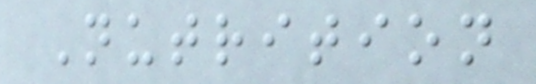Nutrition
